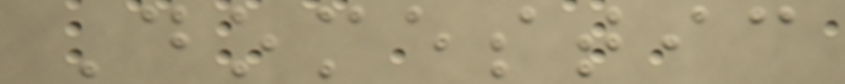Domestic
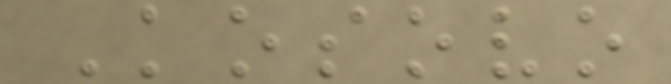Kosovo
